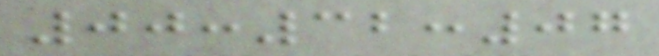00:32:07
